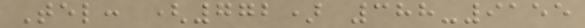Tel: (772) 388-9155
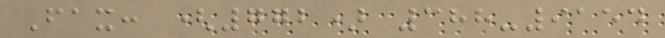Fax: (772) 388-9154
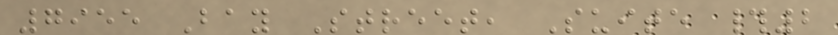7955 Bay Street, Suite #2
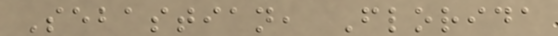Sebastian, Florida
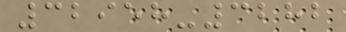32958-3282
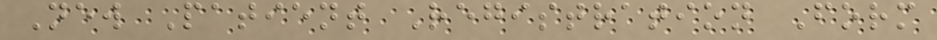New Patient Registration Form
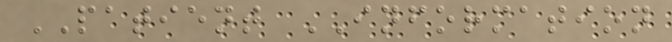PATIENT INFORMATION
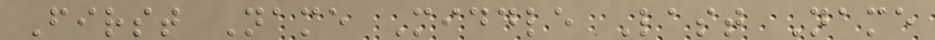First Name Middle Last Name
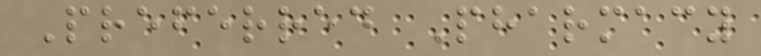Preferred Pharmacy
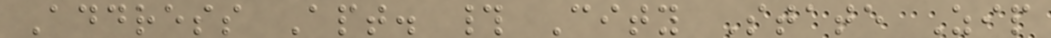Address Apt. # City State Zip
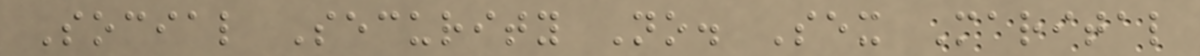Social Security No. Sex Marital
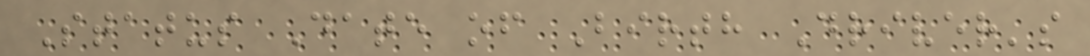Status Date of Birth Driver's
